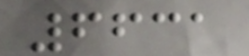6631
